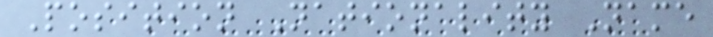Position Nationality Name
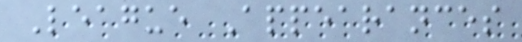League Appearances
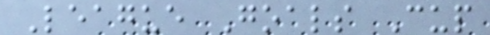League Goals Cup
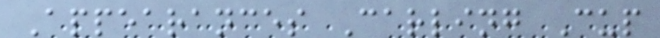Appearances Carling Cup
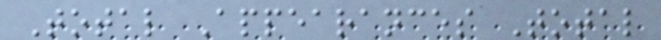Total Appearances Total
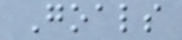Goals
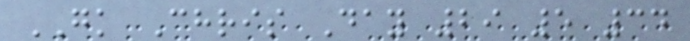GK Chris Day 29 5 34
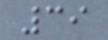39
